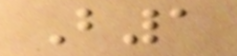B1
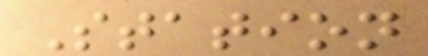Station
